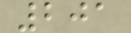201
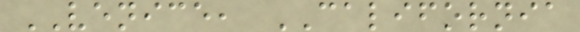VENICE, CALIFORNIA
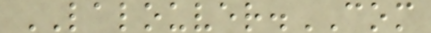LALOUVER.COM
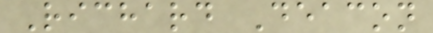Richard Deacon
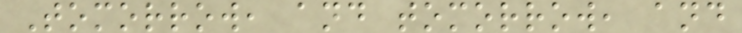Tomorrow, and tomorrow, and
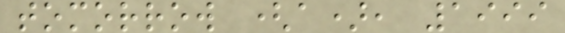tomorrow (a), 1999
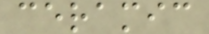ceramic
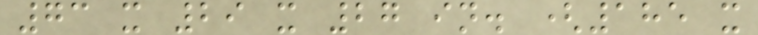73 x 29 x 27 in. (185 x
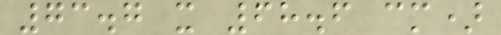73.7 x 68.6 cm)
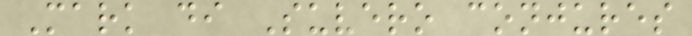Mark di Suvero conjures
